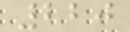220
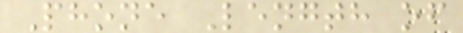Phone Length of
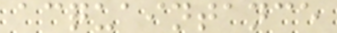acquaintance
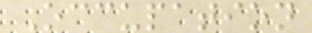Occupation
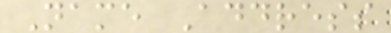Name Address
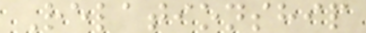Relationship
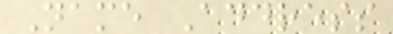Name Address
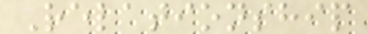Relationship
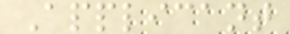Applicant
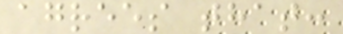agrees that:
